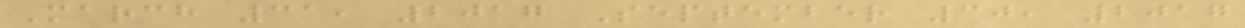March 31, 2017 September 30, 2017
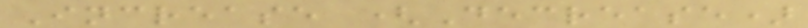Increase (Decrease)
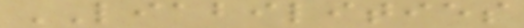LIABILITIES
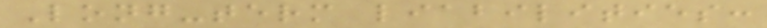Long-term liabilities:
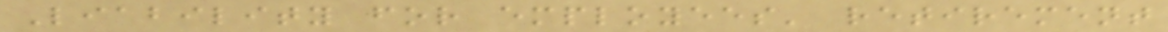Liability for employees' retirement
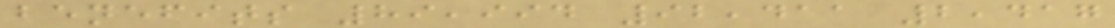benefits 89,994 92,411 2,417
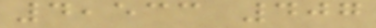4,533 407
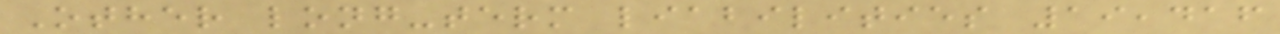Other long-term liabilities 19,416
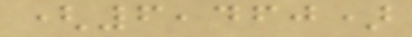(6,460)
